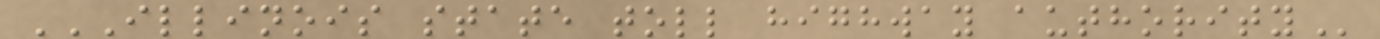ILLINOIS STATE TOLL HIGHWAY AUTHORITY
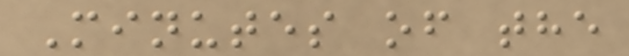Minutes of the
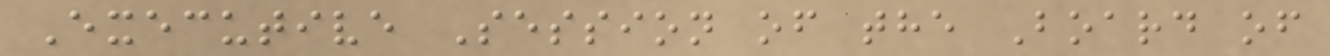Executive Session of the Board of
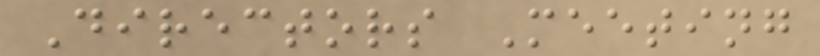Directors Meeting
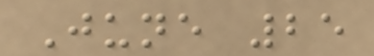June 25
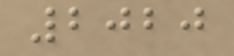2020
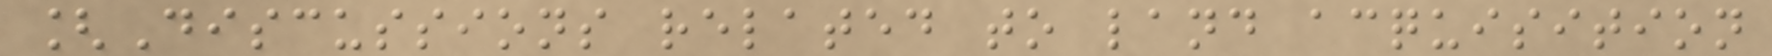[Discussions related to land acquisition
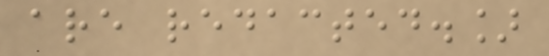are redacted.]
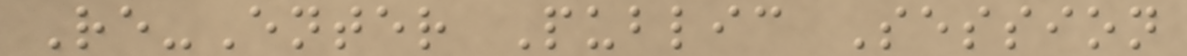Re-Enter Public Session
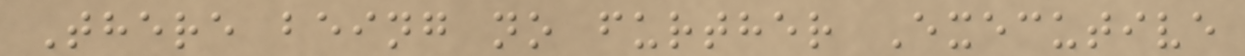There being no further Executive
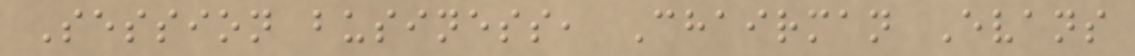Session business, Chairman Evans
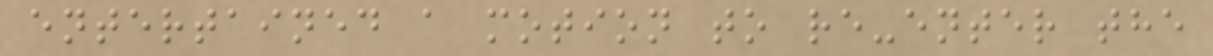entertained a motion to re-enter the
